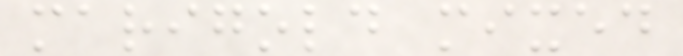marigold mixed
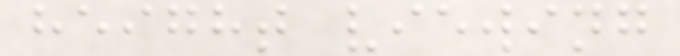height viewing
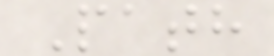Path
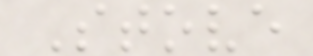Stove
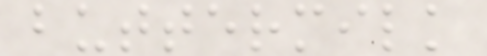buttermilk
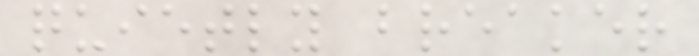quietly breaker
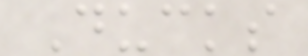Ducks
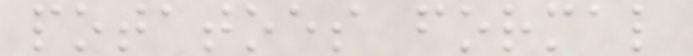potatoes formal
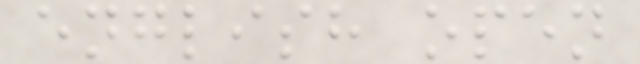english open
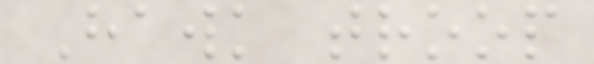Hawk troop
